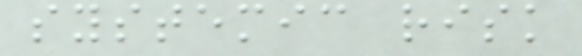systemic risk
